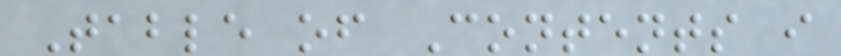Table of Contents i
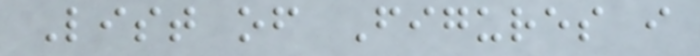List of Figures i
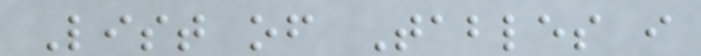List of Tables i
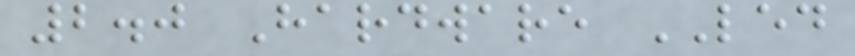2.0 Hardware LED
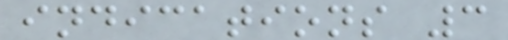indications 3
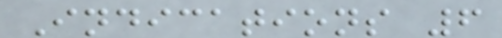Indications 6
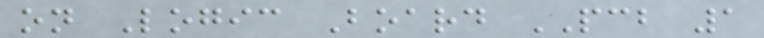on Logic Board PCB 1
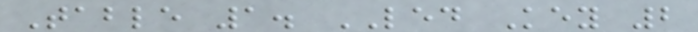Table 1. LED Key 2
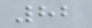82
